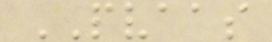PVAAS
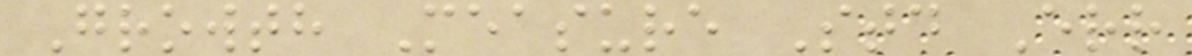Growth Measure Std Err
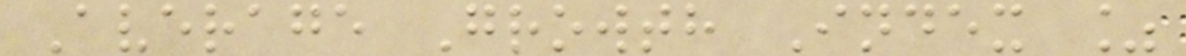Average Growth Index %
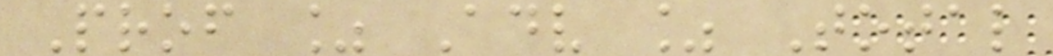Prof % Adv % Total
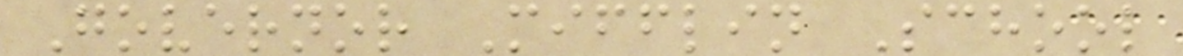Governor Mifflin School
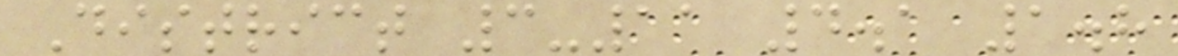District 3-11 4.1 1.8
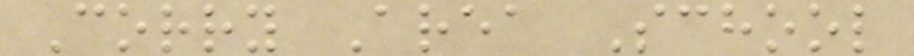Corry Area School
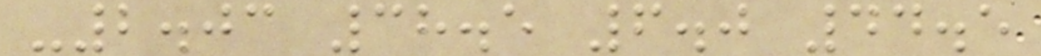-2.03 38.5 6.0 44.5
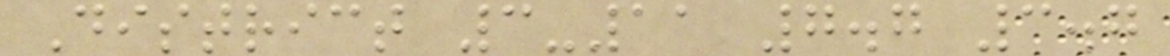District 3-11 7.7 3.7
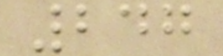247
